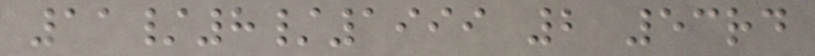11/8/1999 2 53rd
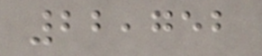22,752
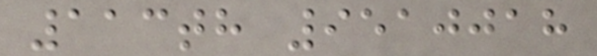113th 9510018
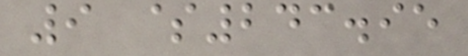9 $243.95
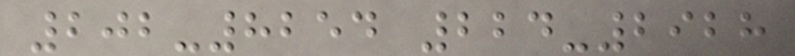202-8254 224-2928
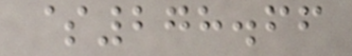$278.66
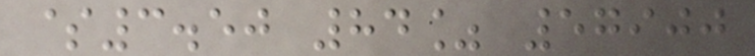$3.50 84% 57900
